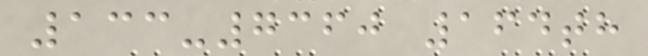133-7360 164th
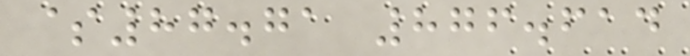$87.71 876.614
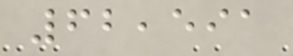62,591
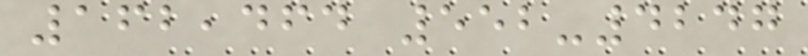162,464 552-4247
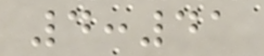4:41
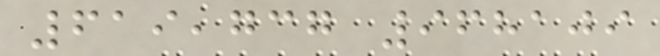619,737 968109
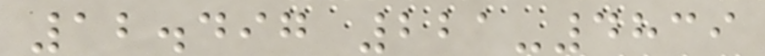12.497 221-4839
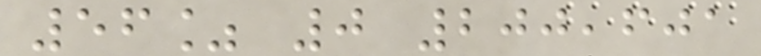56% 0 200,601
